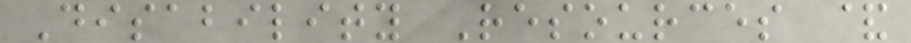Disability Resources &
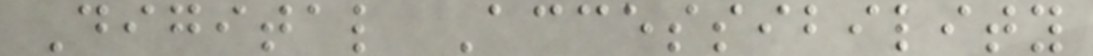Digital Accessibility
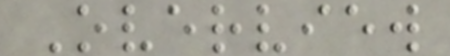Overview
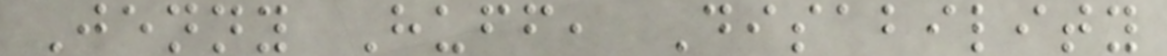Jenny Huff, Disability
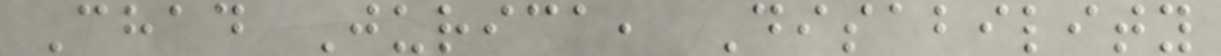Chad Jurica, Disability
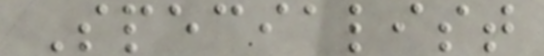Specialist
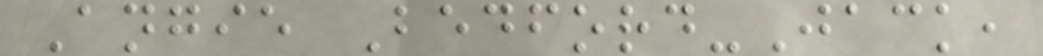Angie Bedford-Jack,
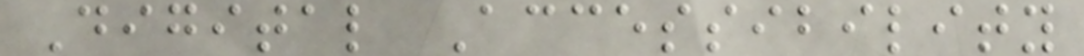Digital Accessibility
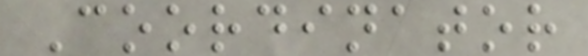Coordinator
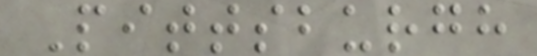Pittsburgh
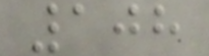108
